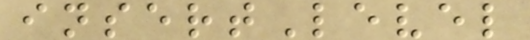insertLevel
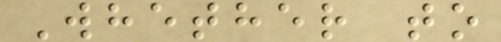Whether to
